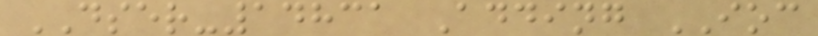DSER-14831 Adding IOC
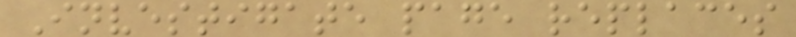Investigate page replaces
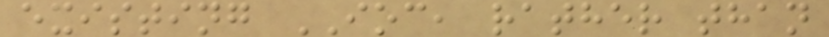existing IOC, rather than
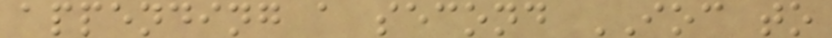appending a second IOC to
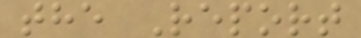the Report
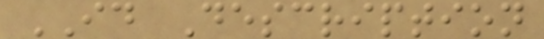ID Description
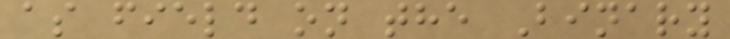as field on the Binary
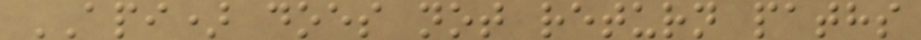API) does not return paths
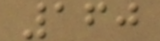160
